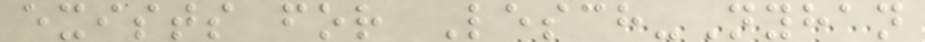exists for Lesch-Nyhan
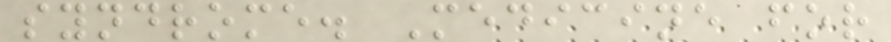syndrome. Medicine for
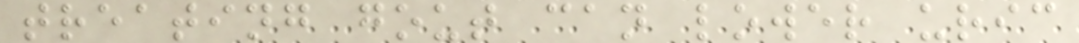treating gout can lower uric
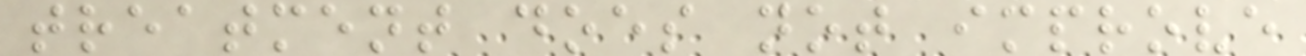treatment does not improve
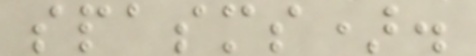spasms).
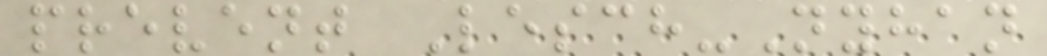prevent Lesch-Nyhan
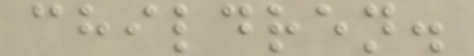children.
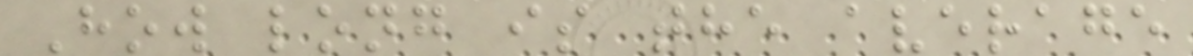How long is the average
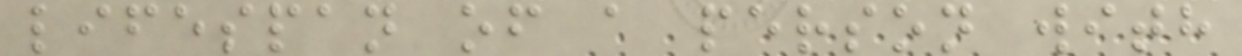lifespan of a person with
